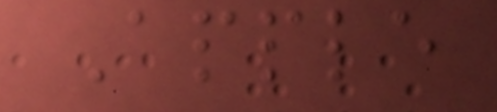Apple
